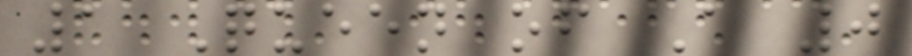1 Queen of A 0
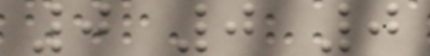0 0 0
